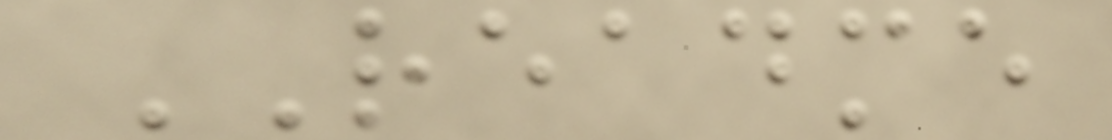README
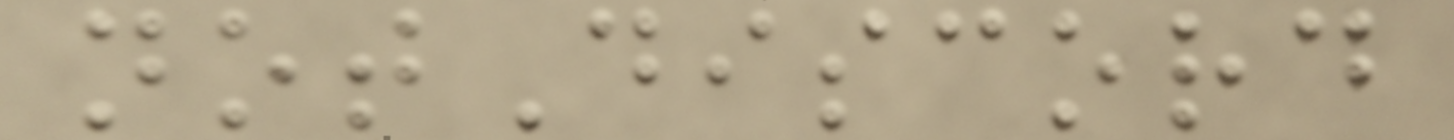notDiscord
